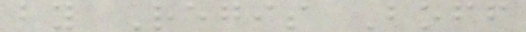by Regis Boff
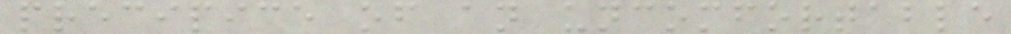precipice of an uncomfortable
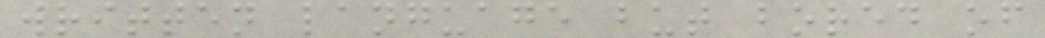written language but bored of
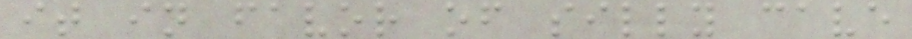it in favor of silly cave
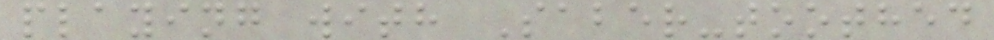playing with Saber-toothed
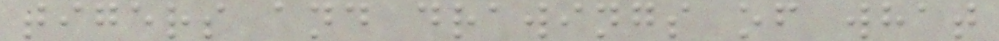tigers and drawings of what
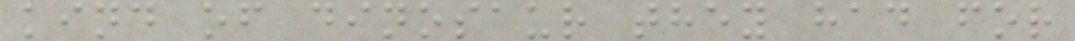kind of dinosaur they had for
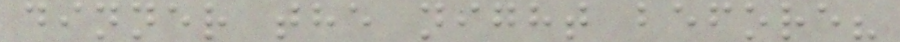dinner the night before?
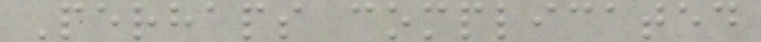Perhaps complicated
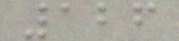126
